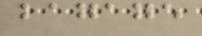bagage
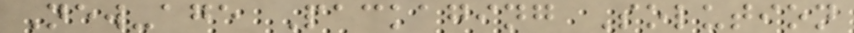New-age Packaging Solution
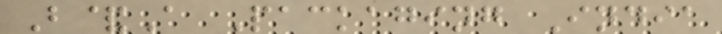B&A Packaging India
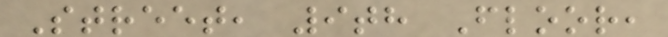Street, 9th Floor,
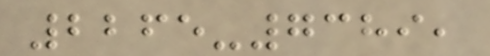2265-7389,
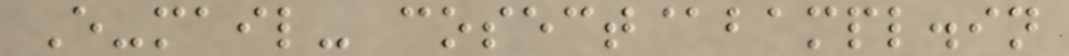E-mail- cosect@bampl.in
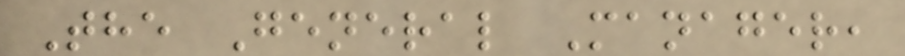The General Manager,
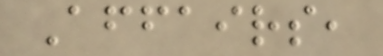Affairs,
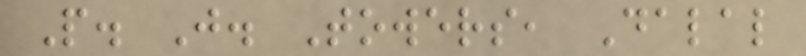P. J. Towers, Dalal
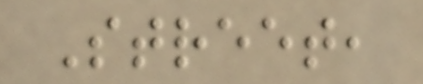Street,
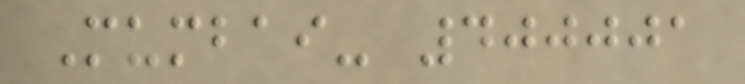Mumbai- 400001
